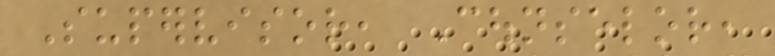Supervisor, Counselor,
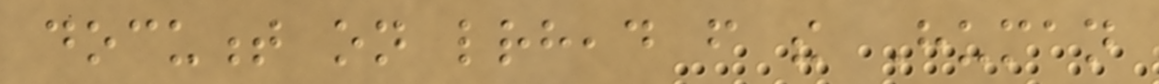document on letterhead from the Human
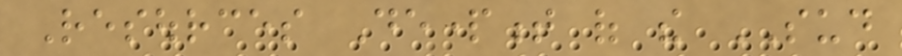Resources Department of the SUD
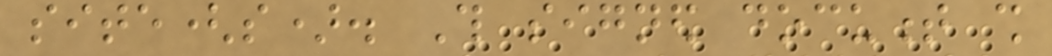site(s). This signed document shall
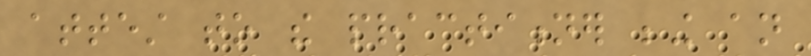attest to the practitioner being an
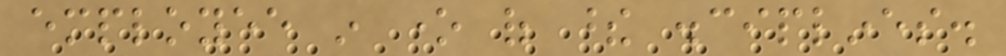employee in one of these disciplines.
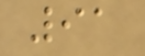91
